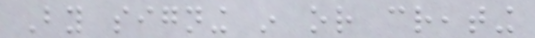By signing in or creating
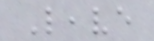Leave
